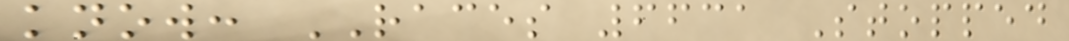know: RACES 6631 Stopped
